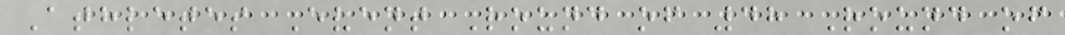Athletes Event Round of 48 Round of
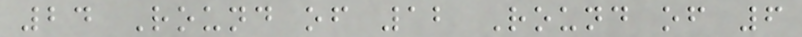24 Round of 12 Round of 6
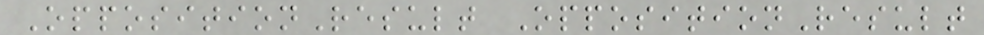OppositionResult OppositionResult
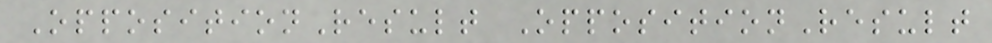OppositionResult OppositionResult
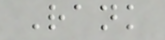Rank
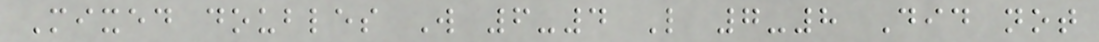Mixed doubles W 6-4 L 7-8 Did not
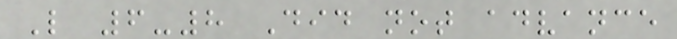L 6-8 Did not advance
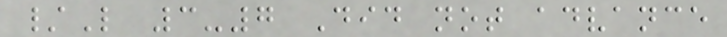/L 3-7 Did not advance
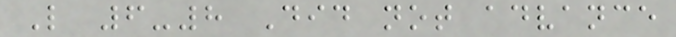L 6-8 Did not advance
